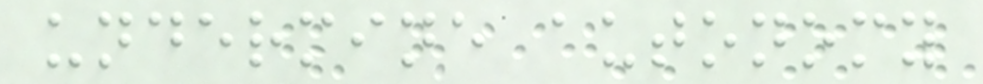undermine autonomy
